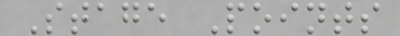Stage Points
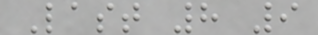Last 8 9
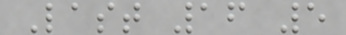Last 16 5
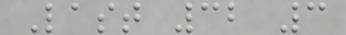Last 32 3
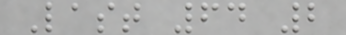Last 64 2
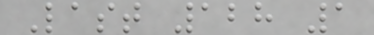Last 128 1
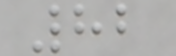82
